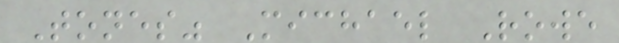Tones" Michael Rowe
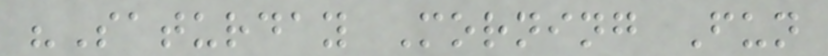"Saturday Morning Fun
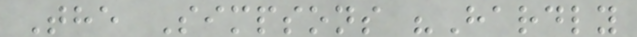The Simpsons "Hardly
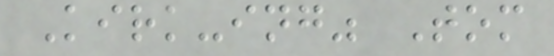Kirk-ing" Tom
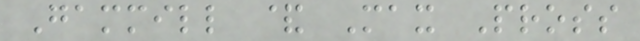Gammill & Max Pross
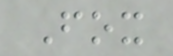Fox
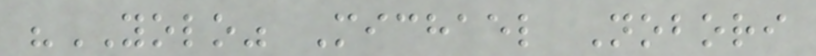"YOLO" Michael Nobori
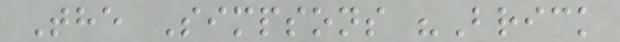The Simpsons "Brick
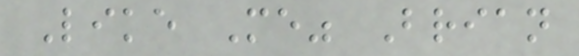Like Me" Brian
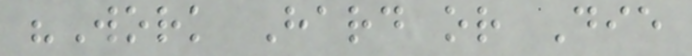"Work Hard or Die
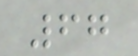67
